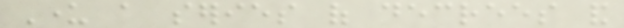Under a series of decrees and
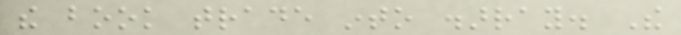the book trade into disarray. The
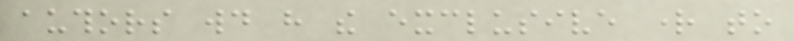authors would have the exclusive right to
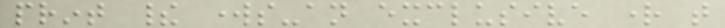print their works-an exclusive right that
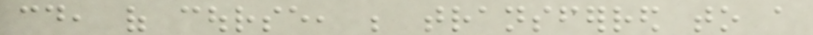could, of course, be transferred to a
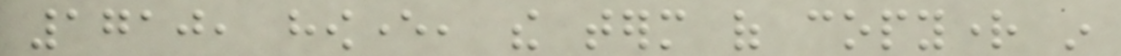1710, however, the term of copyright in
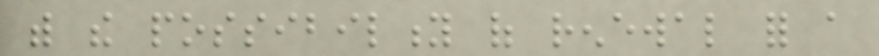with the possibility of renewal for a
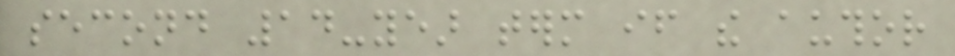second 14-year term if the author
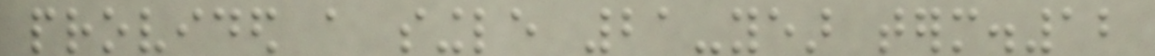provided a single 21-year term.12
